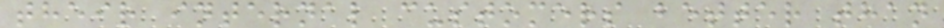their internal customers better than
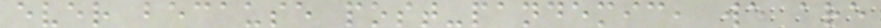ever because post-pandemic, we are
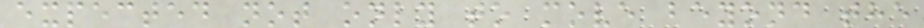expected not only to move beyond the
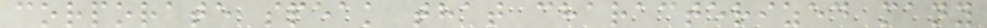corporate speak that characterized many
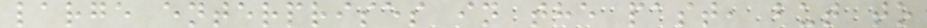large enterprises in the past, but to
